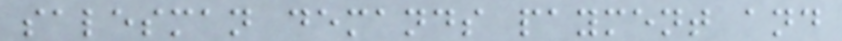salesman demands payment and
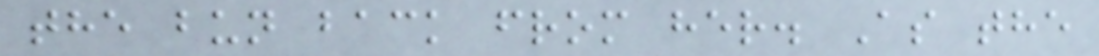the bun back from her. As the
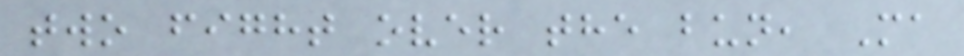two fight over the bun, Ma
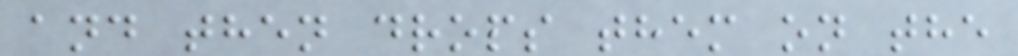and then drops them on the
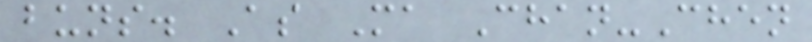buns. As Ma Chan-Chen
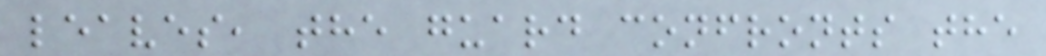leaves, the guard confronts the
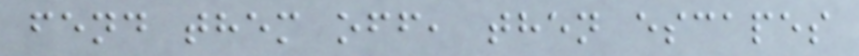fend them off, then escapes
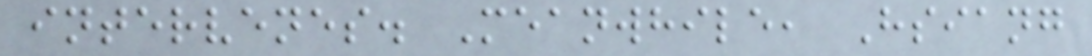intervenes. Meanwhile, Hsiang
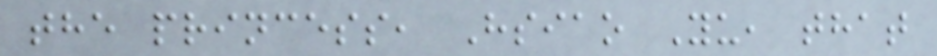the princess, Hsiao Yu, that
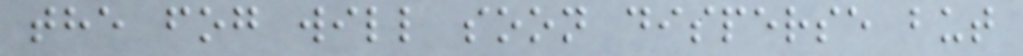the fog will soon disperse but
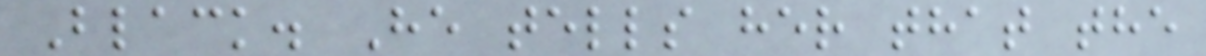Black. He tells her that the
